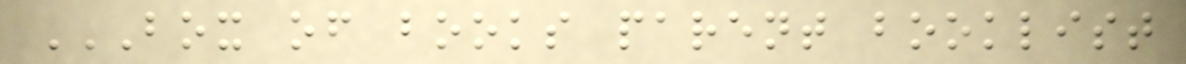BOX OF BOOKS PARENT BOOKLIST
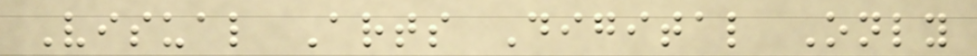Visual Arts Digital Only
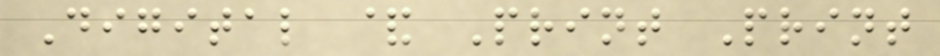Digital & Print Print
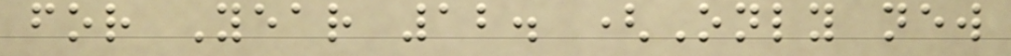for Year 12. (Only new
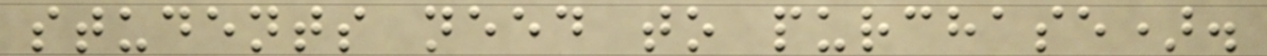students need to purchase).
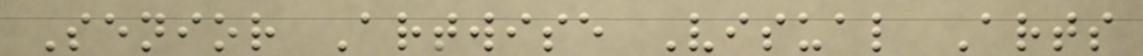Senior Artwise Visual Arts
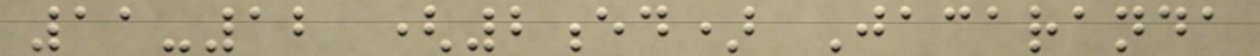11-12 (2ed) Jacaranda
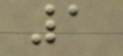1
